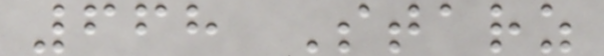668 Starz
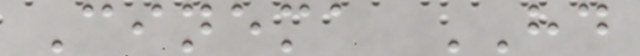Cinema HD
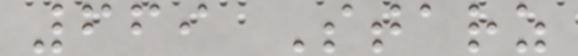669 Starz
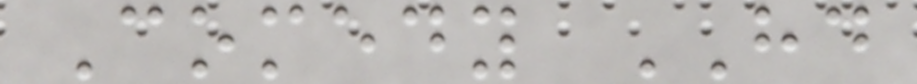Comedy HD
